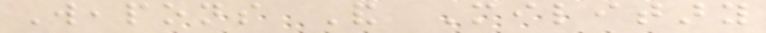Weapons And Military
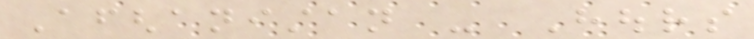Afghanistan - Hours
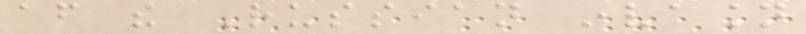after the Russian invasion
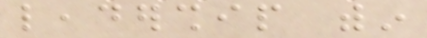leadership within
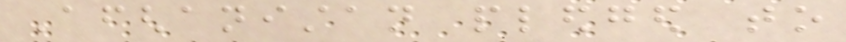Afghanistan pledged to
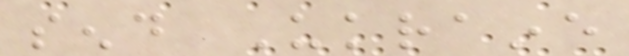send Ukraine
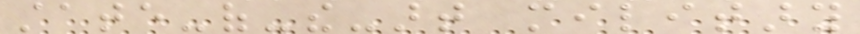state-of-the-art military
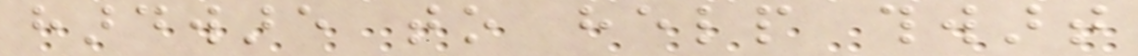hardware to help thwart
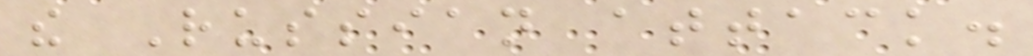the Russian attack.
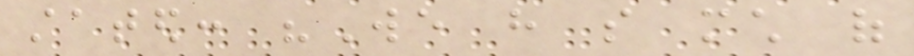stated: "We have so much of
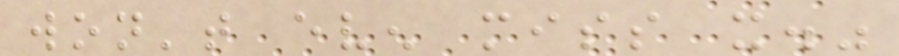won't even miss it."
